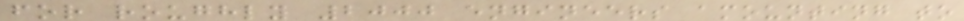for roughly 2000 engineers amounting to
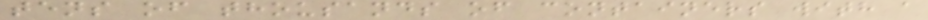tens of thousands of containers with a
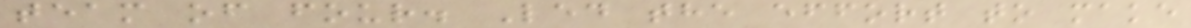team of four. Led the effort to make
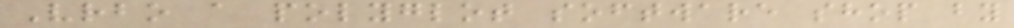Vrbo a polyglot software shop by
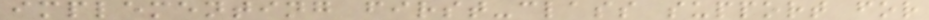implementing first-class support for
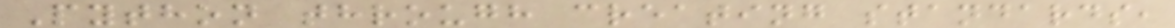Python through creating standards,
